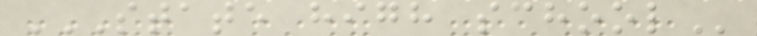STATE HIGH SCHOOL
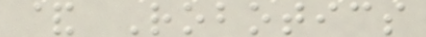& Robotics
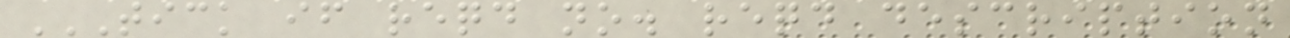TICK IF REQD NO. REQD DESCRIPTION
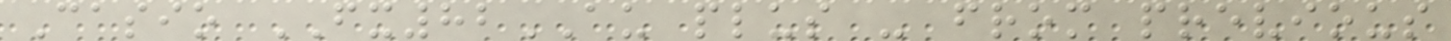Casio FX82AU plus - from previous
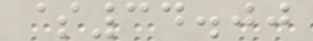$34.00
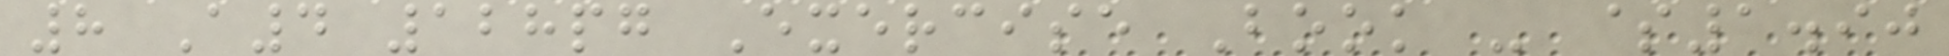8 A4 128pg Exercise Book - $1.90
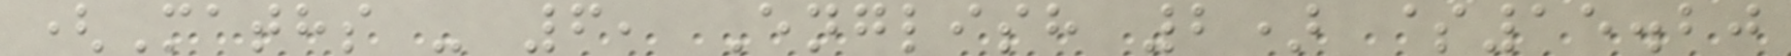(Maths - 6, English 2) $15.20
